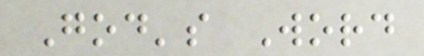God's Word
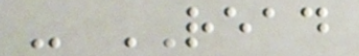- READ
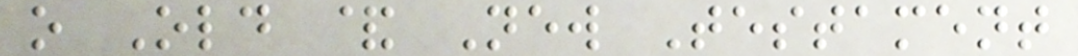o Old & New Testament
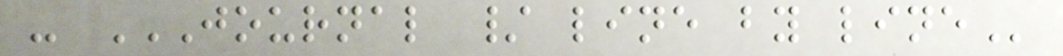- JOURNAL / LINE BY LINE
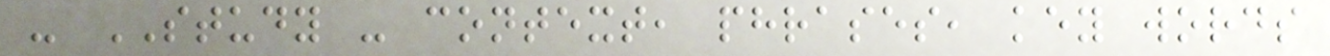- STUDY - context, phrases, key words
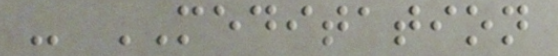- MEDITATION
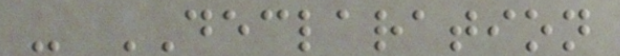- DECLARATION
